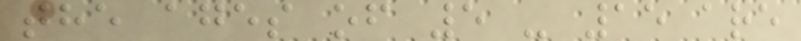the ages of 5 - 15 are
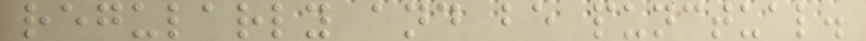regularly and be punctual.
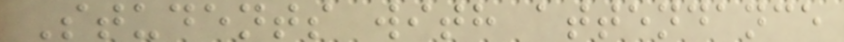Students with attendance
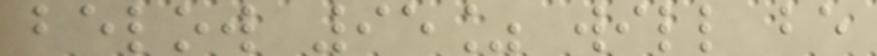below 95% will be
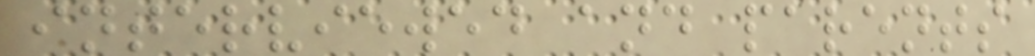interviewed and parents
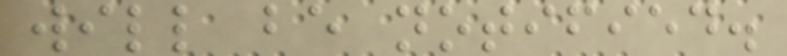will be notified.
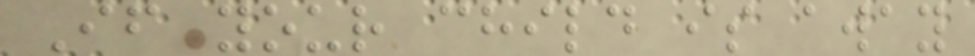If your child is away
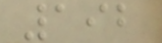192
